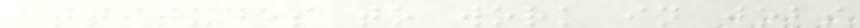attitudes to work in jobs
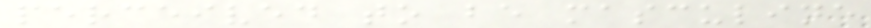perceived to be masculine
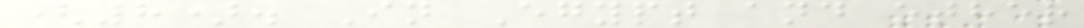(8). In Egypt and other
